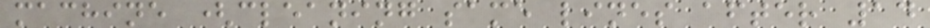machine (cleaning same lines after 14
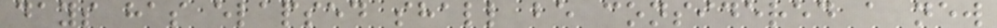days has elapsed shall be considered a new
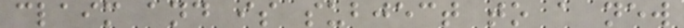claim and is subject to a new
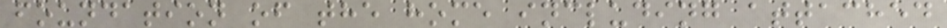foundation of the home including attached
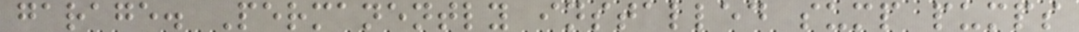garage. Permanently installed sump pumps
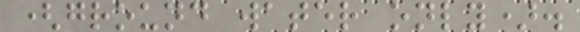(ground water only).
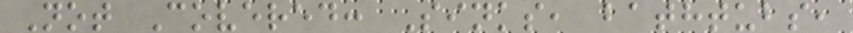Not Covered: Sinks, bathtubs,
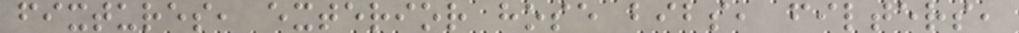fixtures, exterior hose bibs, filters,
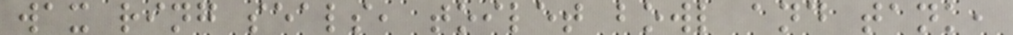wax ring seals, toilet bowl and tank,
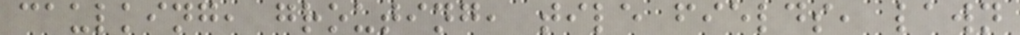caulking, grouting, tile fields, lawn
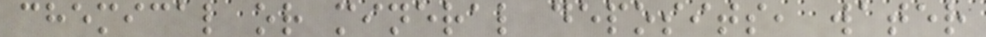chemical or mineral deposits, water
